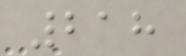218
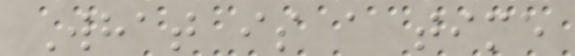What is a time
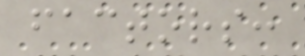factors:
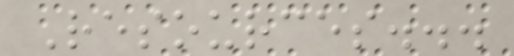Resources...
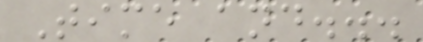Time and...
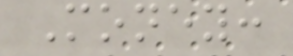Money:
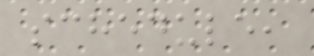schedule,
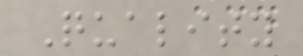Quality
